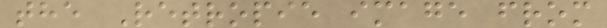the Retropie image from
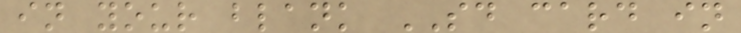in your blank SD card in
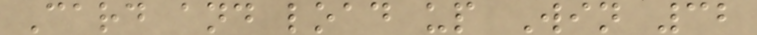Card and load up Win 32
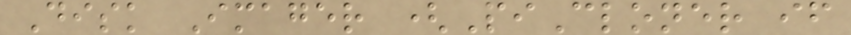Disk Imager (PiCloner if
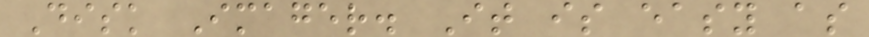Disk Imager. It is easy as
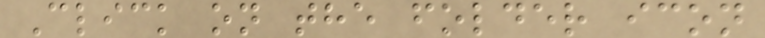Click on the folder icon
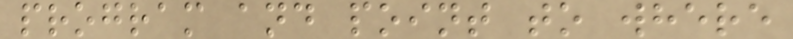program and point to where
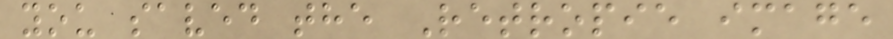you saved the Retropie image
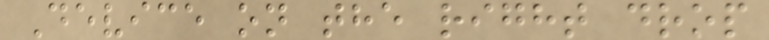Device on the right drop
